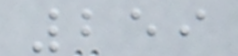259
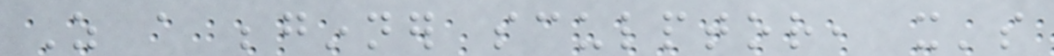As a beginner sculptor, it's
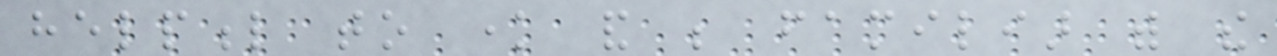helpful to know and be familiar with the
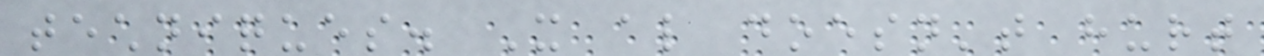techniques. It also doesn't hurt
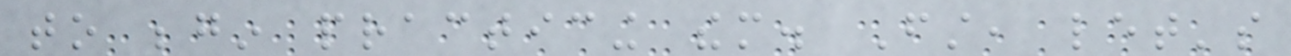to begin practicing them. First, let's
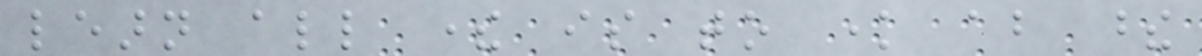learn all there is to know about these
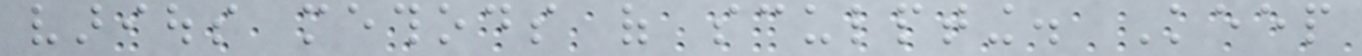various methods of sculpting. Keep
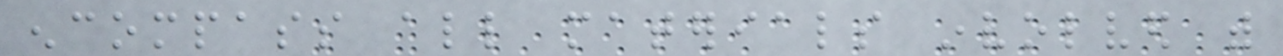encompass all materials involved with
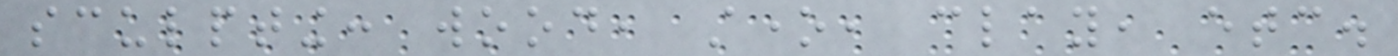sculpting: wood, stone, clay, etc.
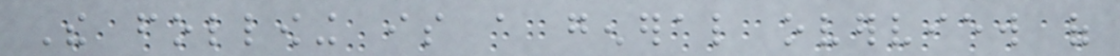The following is a general overview of
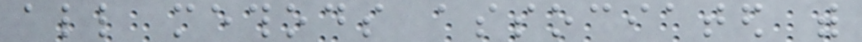all methods associated with
